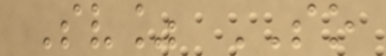Sv% SO
